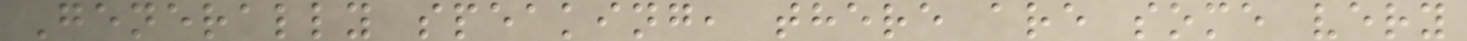Generally speaking, there are some very
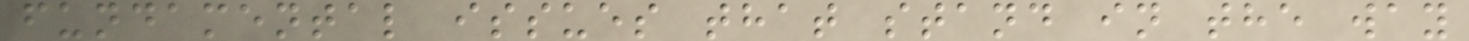fundamental issues that stand in the way
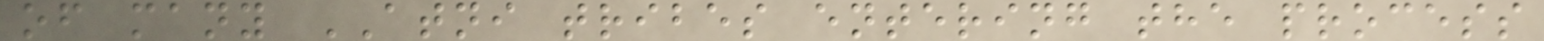of many ATNI tribes entering the process
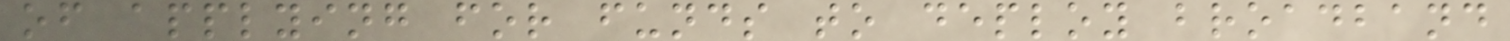of applying for funds to deploy broadband
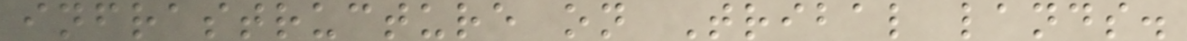infrastructure on Tribal lands.
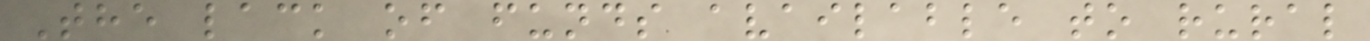The lack of funds available to rural
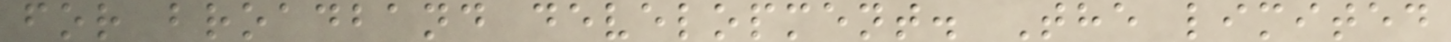for broadband development. The limited
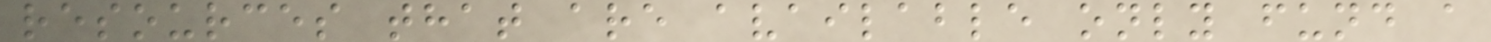resources that are available only fund a
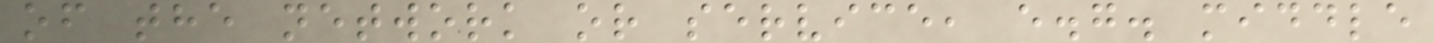of the network or service, e.g. middle
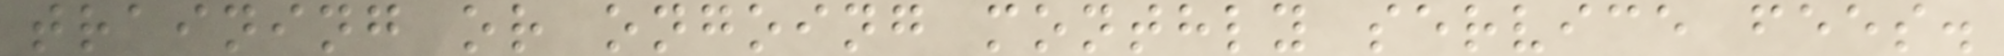training or ongoing monthly service fees.
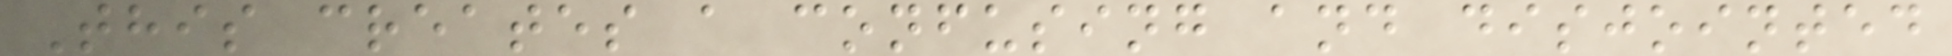This creates a confusing and disjointed
